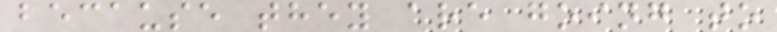because they are going to
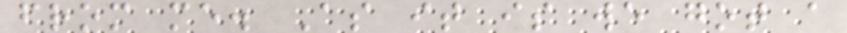from me. As it is we got a
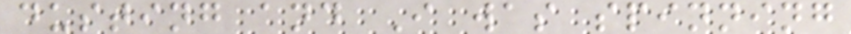dusting and I was spinning
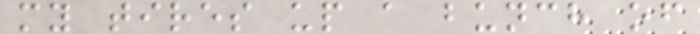my tires up a bunch of
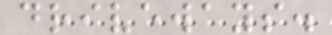driveways.
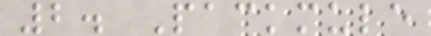2. Packmule
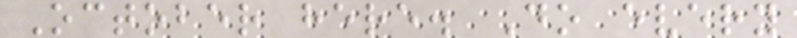October here. Do every
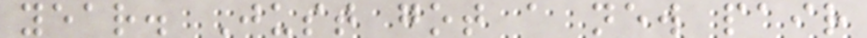year. Just got a new pair
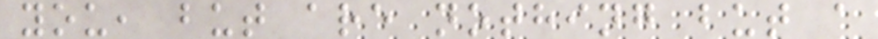you, but are nothing but a
